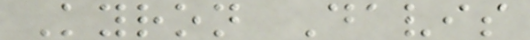Kyron Davis
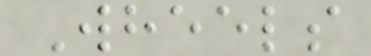Wheels
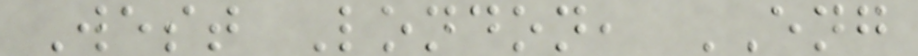West London, ENG
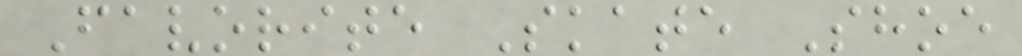Favorite Skate Shoe
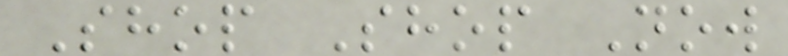Shop Shop Now
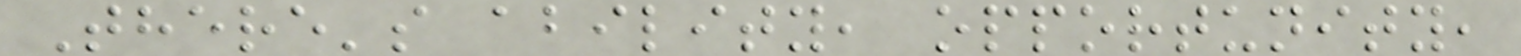There's ability, opportunity,
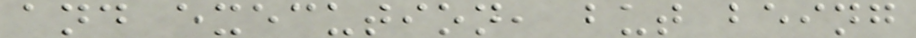and execution, but being
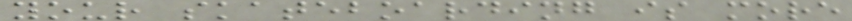your skateboarding is more
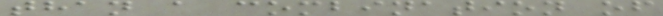than a combination of
